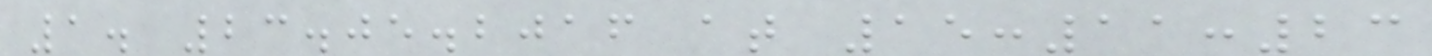1. 23.05.2016 at 15:11:23
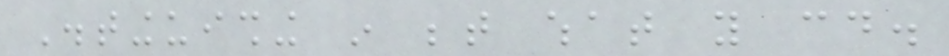Distinguishing in between what you could.
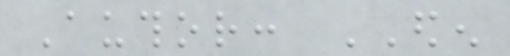Author: EDEN
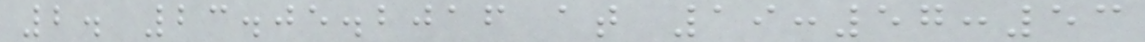2. 23.05.2016 at 19:57:53
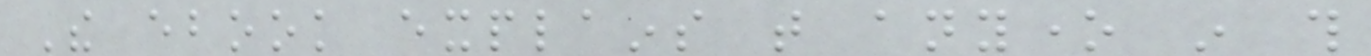The ebook explains that anyone in this
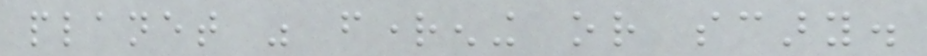planet was frightening or scary.
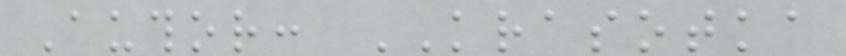Author: KRASOTKA
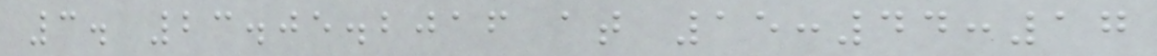3. 23.05.2016 at 15:44:17
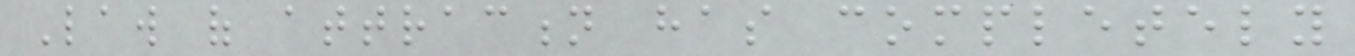Law of attraction has completely
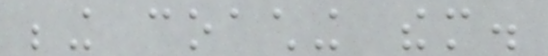being coaching them.
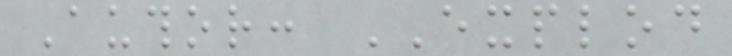Author: EXPLOD
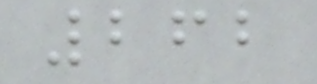262
